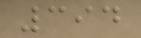394
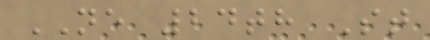NE 24th St
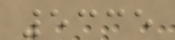5335
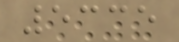5335
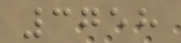3758
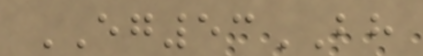EG53BH
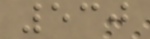530
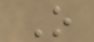O
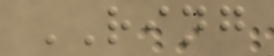RING
